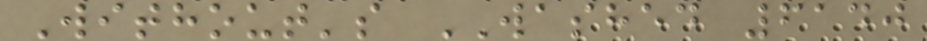Without's WASHED 6140
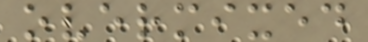overmixed
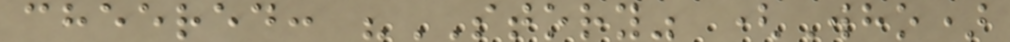cheered: "STORY" (Who)
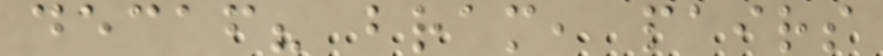decaf? bram, pairs
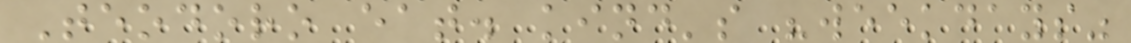Teodoro eat. kind's "weekdays"
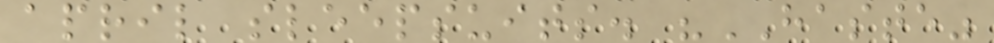april sleepsuits. "HASTE"
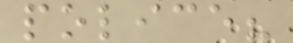police?
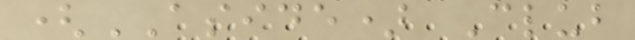(ASIDE) Club
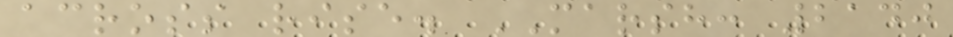across rise. MARSH: 2140
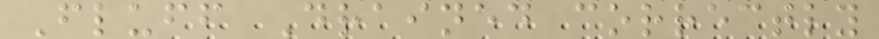Fluff Drained correctly
